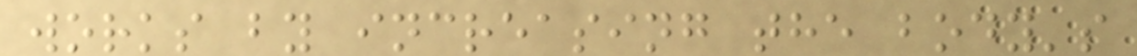works by increasing the body's
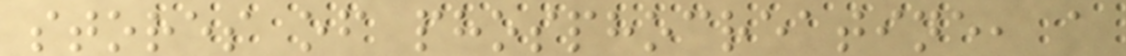stores of phosphocreatine, a
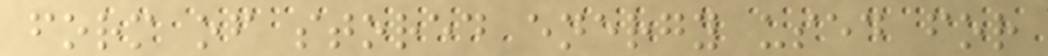form of stored energy used for
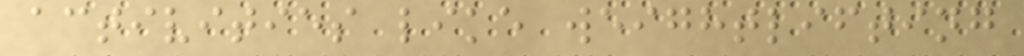activities like weightlifting
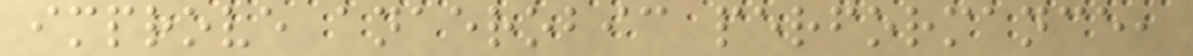improve anaerobic performance,
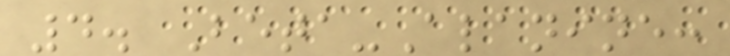4. Beta-Alanine:
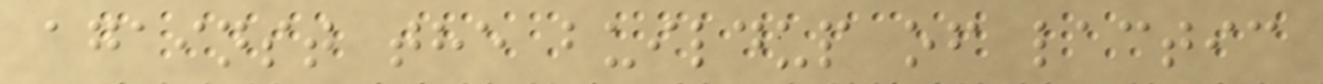against the buildup of lactic
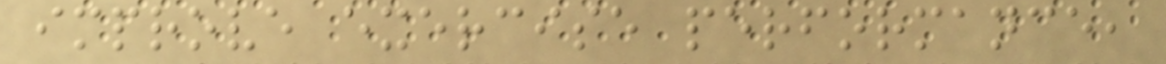improve exercise performance,
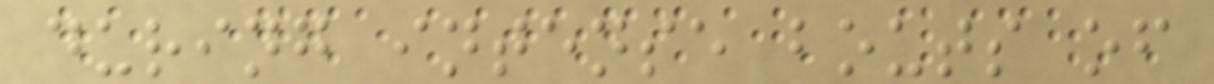during intense bouts of
